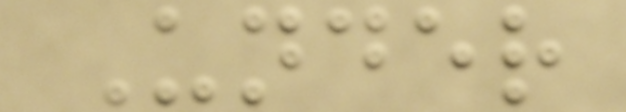Under
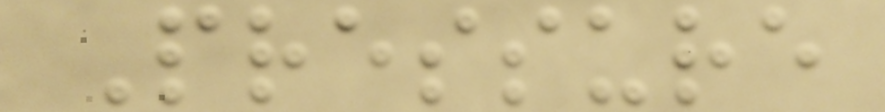Pressure
